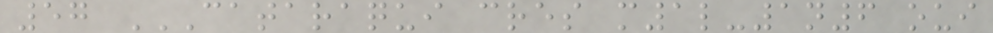57 CATARAQUI CRES M1L-1N6 OUI
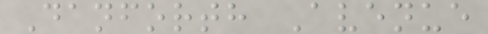Danforth Avenue
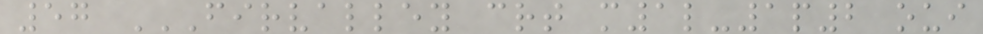57 FIRVALLEY CRT M1L-1P2 OUI
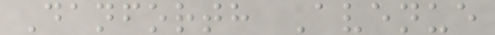Danforth Avenue
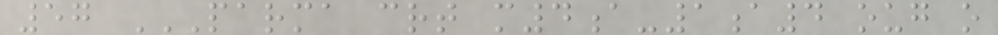57 PARMA CRT M4A-1A4 OUG O
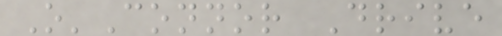O'Connor Drive
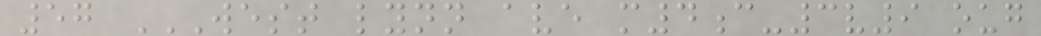57 WEST LYNN AVE M4C-3V9 OUG
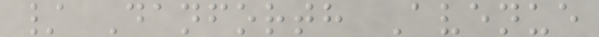/ Danforth Avenue
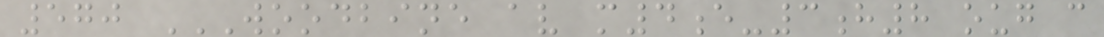570 WOODBINE AV M4E-3H8 OUG C
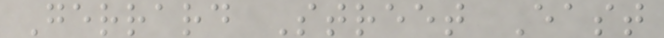Gerrard Street East
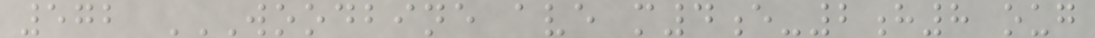572 WOODBINE AVE M4E-2H8 OUG
